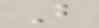B
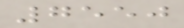7550
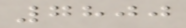7800
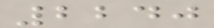2240
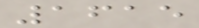1615
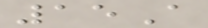15A
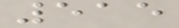515
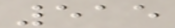515
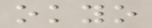okyo
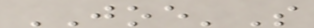JOE'S
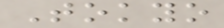Tokyo
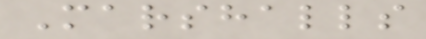Marshalls
